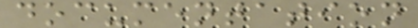documentation
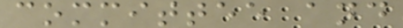committee and
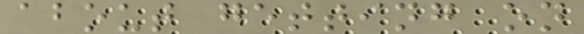about getting on
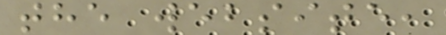the website,
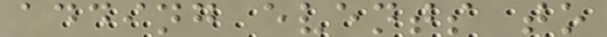adding events to
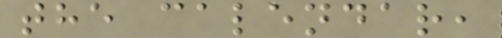the calendar,
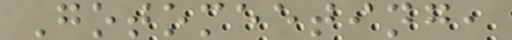Gotomeeting,
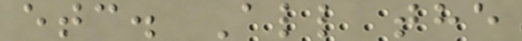etc. All the
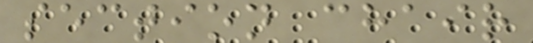section chair
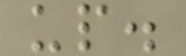up.
